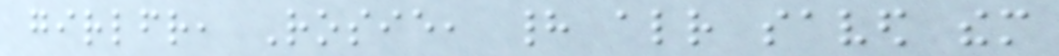girlfriend, Rosie, had already saved them
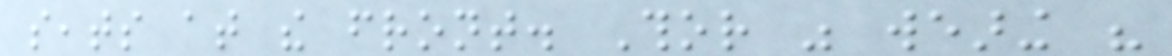seats at the front. Thor was wearing his
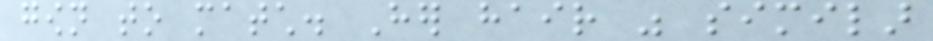gown to match. Her hair was similar
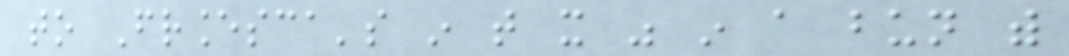to Francesca's in that it was in a bun with
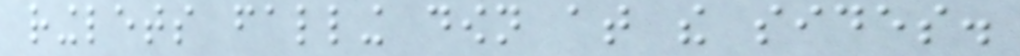ringlets falling down at the sides.
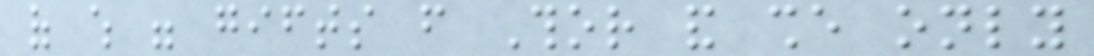of which were gifts from Thor and she only
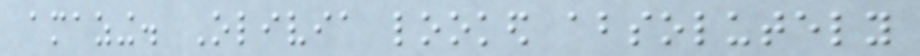amazing. Olivia looked absolutely
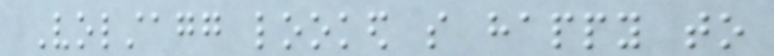Volstagg looked so happy to
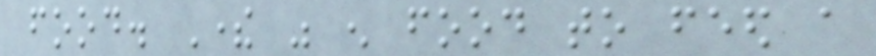food. There was enough food to feed a
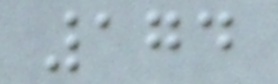174
